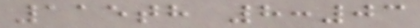115th 8:03
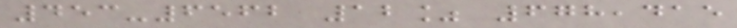453-6562 12% 678,415
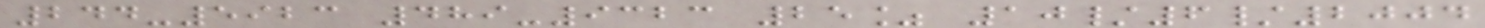244-5923 489-9323 25% 10/6/2004
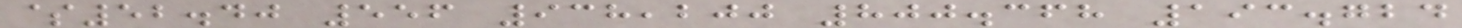$52.40 556 938,200 800.368 193.724
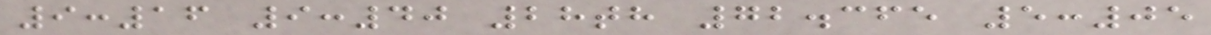9:16 9:40 28th 72.365 5:05
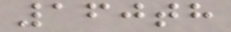160th
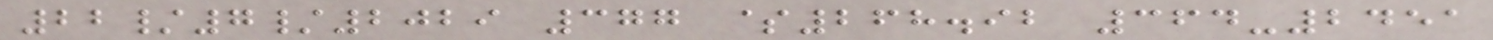22/7/2029 377 $268.92 364-2451
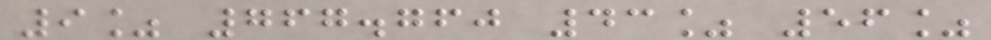9% 767.760 43% 56%
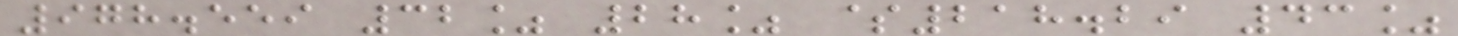978.559 32% 28% $218.29 43%
